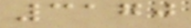3170
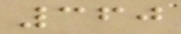360
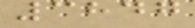3847
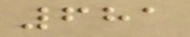681
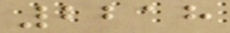2218
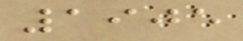1905
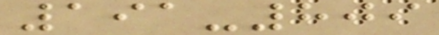191-809
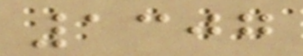1307
